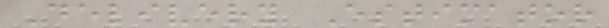Delivery Estimator
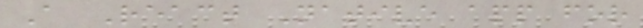A React Native app for
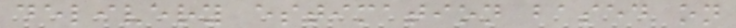delivery estimation based on
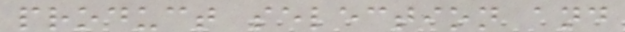product selection and
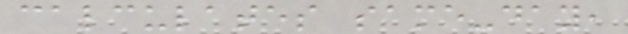calculates same-day,
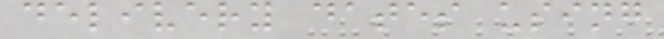delivery dates using
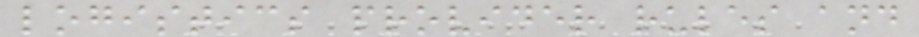logistics provider rules and
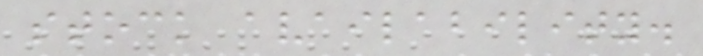stock availability.
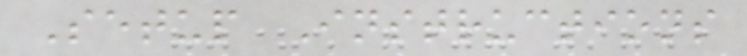Setup Instructions
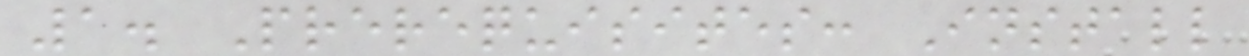1. Prerequisites: Install
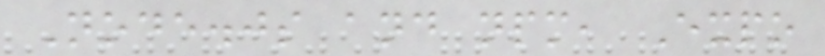Node.js and npm, Expo
